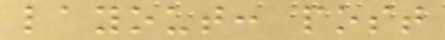layout: post
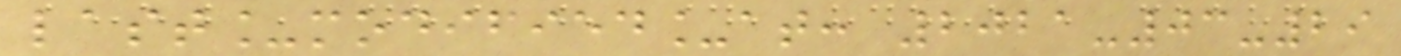last_modified_at: 2021-03-29
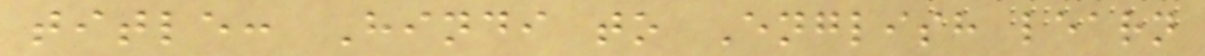title: Hindi to English learn
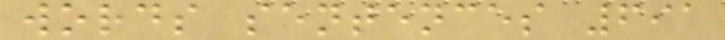words sentences 691
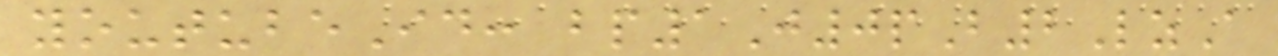youtubeId: bp1J0pB2LzA
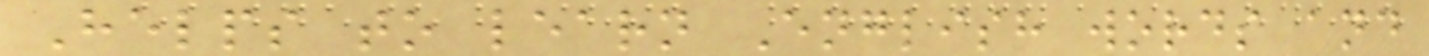Helps to learn English words and
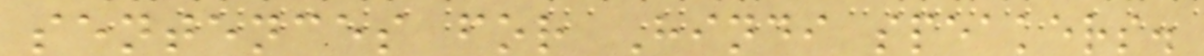sentences for Hindi speakers.
